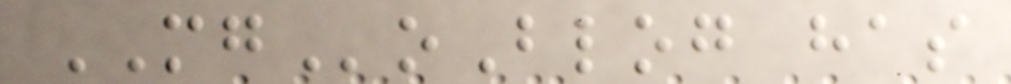MGoBlog has
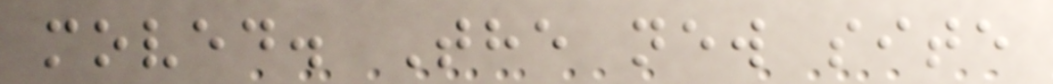moved. The new site
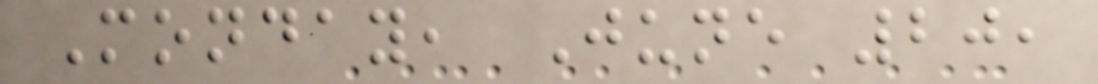Monday, June 20,
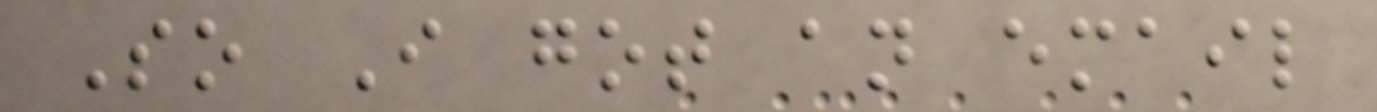So I got an email
